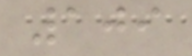109
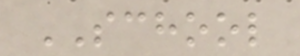SCHOOL
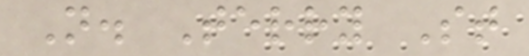N. Terry St
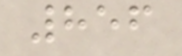856
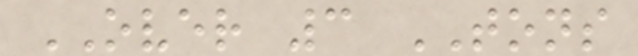OVER 3 TONS
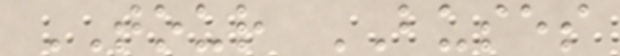TOUR BUSES
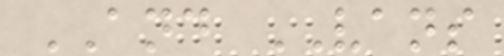AND VANS
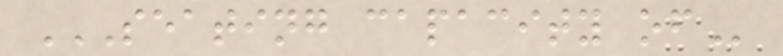SEATING CAPACITY OF
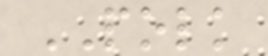POLK
